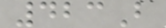423B
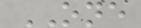ONE
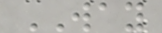WAY
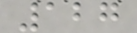127
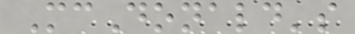McDonald's
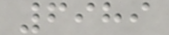6989
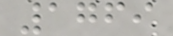1769
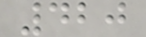420
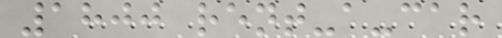1800 rent-a-car
